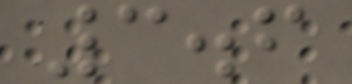3.6
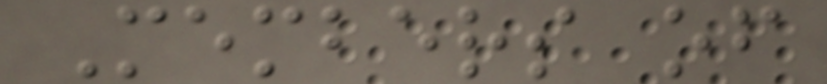Members of
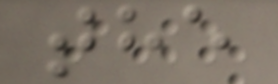the
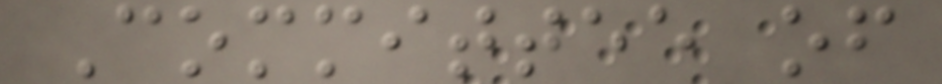Committee of
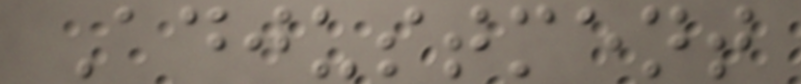Adjustment
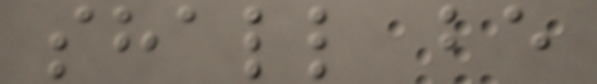shall be
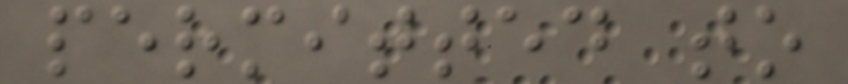permitted to
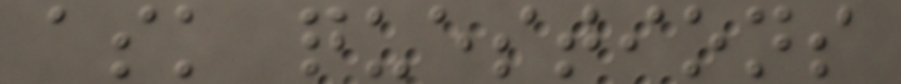ask questions
